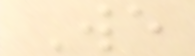We
